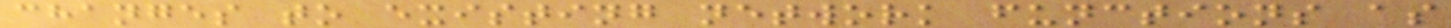changes to existing network functions as
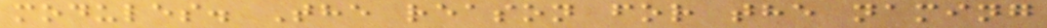modules. The reason for the naming
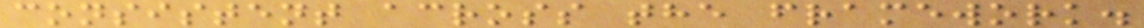consistent across the framework.
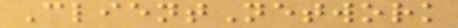ClientNetwork
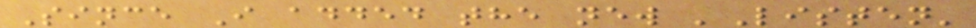Since I added the new 'Listen'
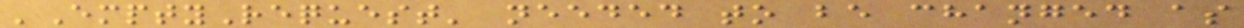'EmptyRequest' needed to be changed as
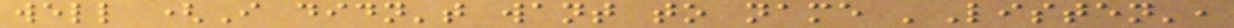well (I didn't want to name 'Listen',
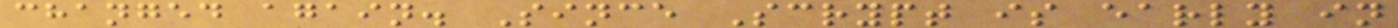changed again. Since Scrypt is early in
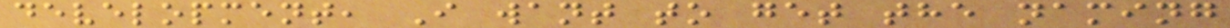development, I want to get the naming
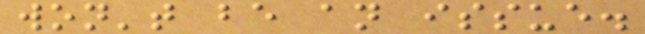won't be an issue.
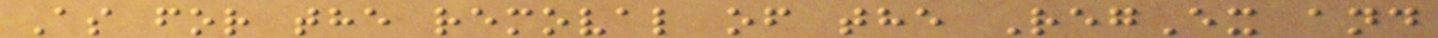As for the removal of the RegEx and
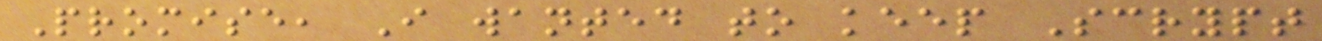Promise, I wanted to keep Scrypt
